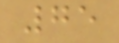75
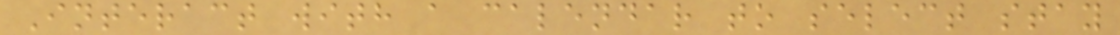Interact with a calendar to select stay
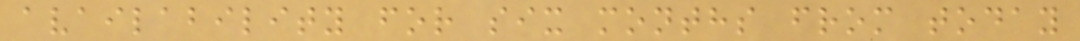availability for six months from today
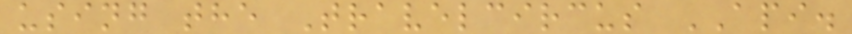using the Travelcircus API.
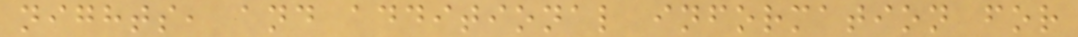nights, and additional information for
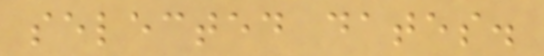selected dates.
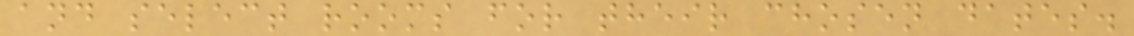and select rooms for their chosen dates.
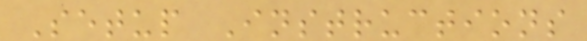Setup Instructions
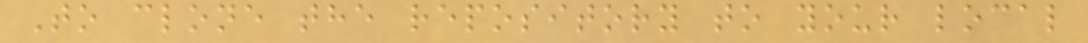To clone the repository to your local
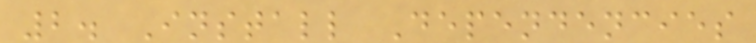2. Install Dependencies
